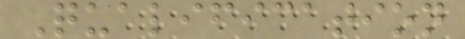Qualification
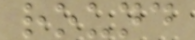round
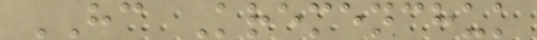HC Kremenchuk
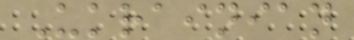Ukrainian
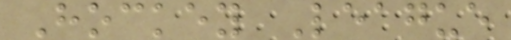Hockey League
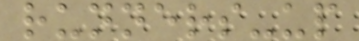runners-up
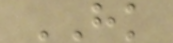HK
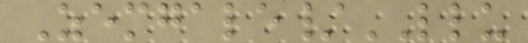Zemgale/LLU
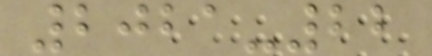2021-22
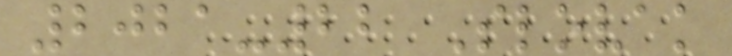2021-22 Slovak
